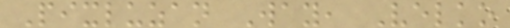Pixluzan Way, Velko
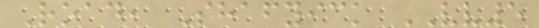Road, Shafyick VV5
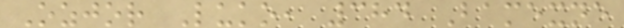Ozjor Luko, 384 Bamexne
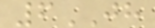6JH
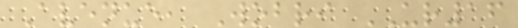Avenue, Wobri UR16
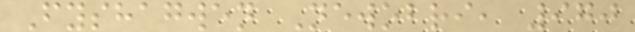Fyshagwen Newobri, 970
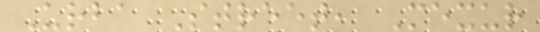Urba Street, Mexur
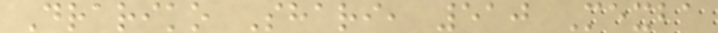Drariko Shari, 510 Mexba
